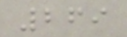269
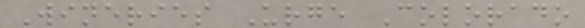Wineries Urge Colorado
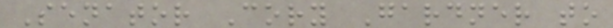Senator Cory Gardner to
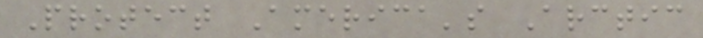Protect America's Arctic
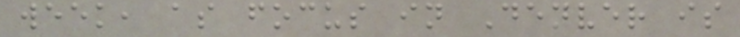week, as focus in Denver is
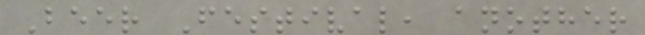Beer Festival, another
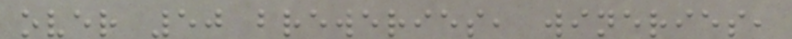over 50 breweries, wineries,
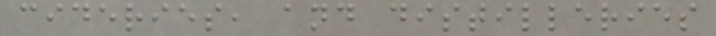cideries, and distilleries
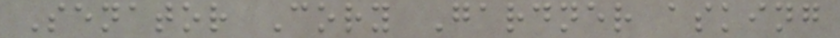Senator Cory Gardner asking
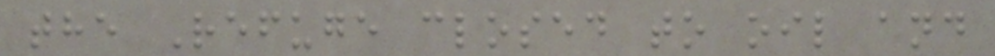the Refuge closed to oil and
